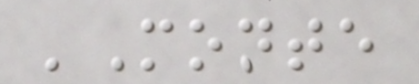'Monte
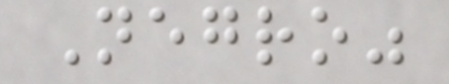Negro"
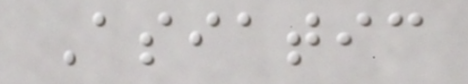Asiatic
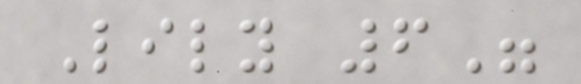Lily 6"
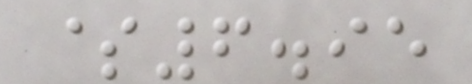$6.95
